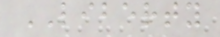LIBERTY
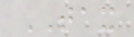TAX
